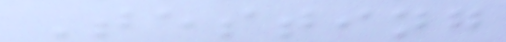Testing
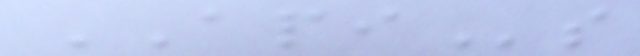APIs
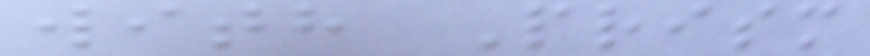with Prism
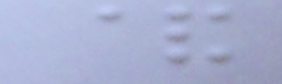&
